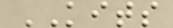KITS
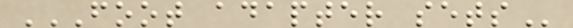FOOT ADAPTER SETS
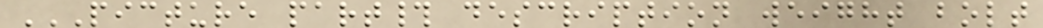PICTURE PART# DESCRIPTION WEIGHT BOLT
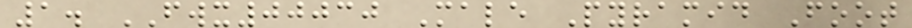1. FWX00030 Male Pyramid Foot
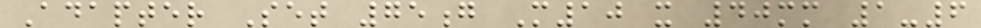Adapter Set 75g M10 x 40mm 1-6
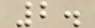2.
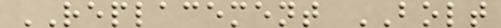REPLACEMENT BOLT
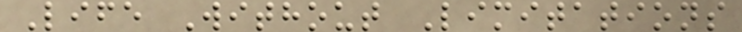Life Without Limitations
